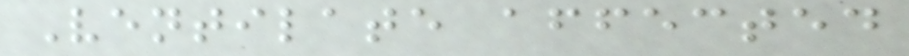Ventilate affected
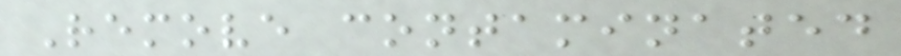Remove contaminated
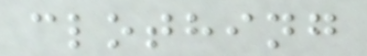clothing
